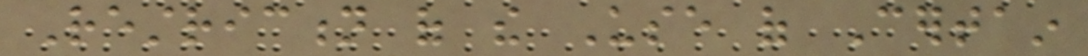Restriction of the Use of Certain
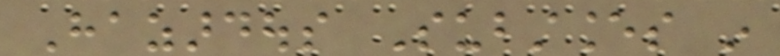Hazardous Substances in
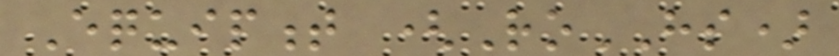Equipment (RoHS)
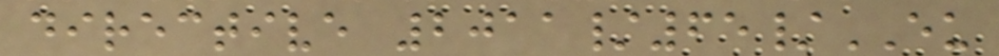directive 2011/65/EU
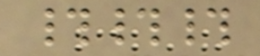###
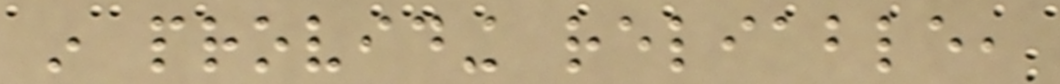in providing reliable,
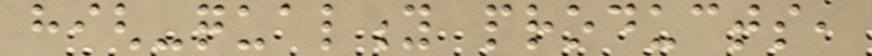high-quality products,
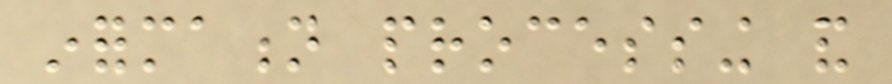information processing and
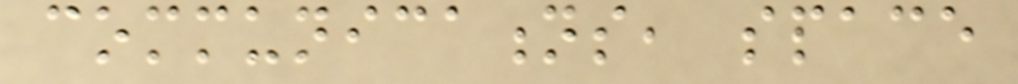communications, space
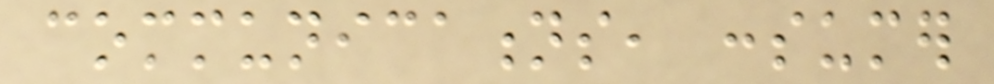communications, consumer
